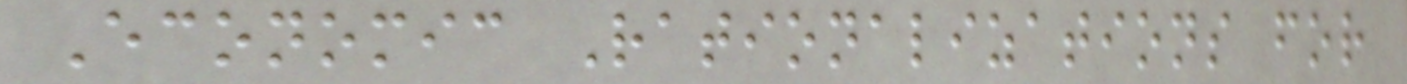Economic Rationalizations for
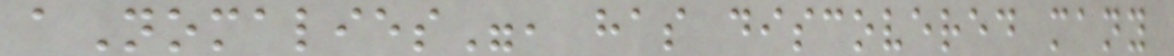aNomalies", has discovered many
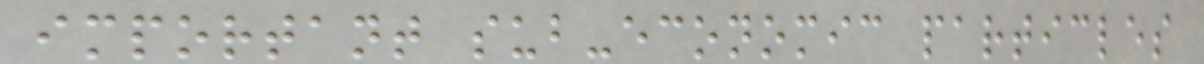important sub-economic particles
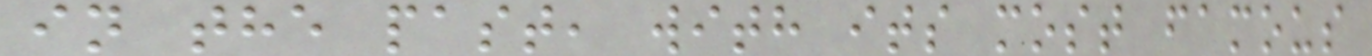in the past, with its most famous
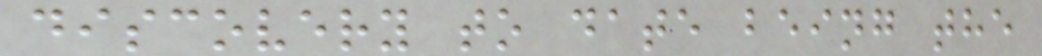discovery to date being the
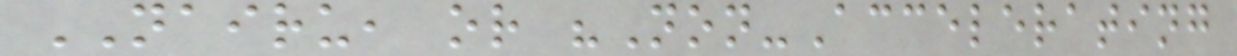NAIRU, or "Non-Accelerating
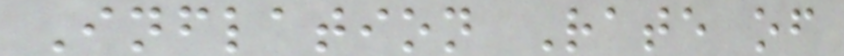Inflation Rate of
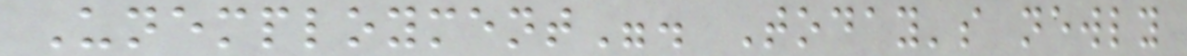Unemployment". Today's newly
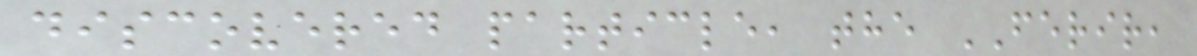discovered particle, the FERIR,
